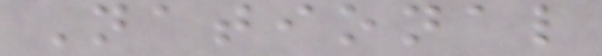National
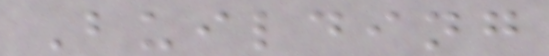Building
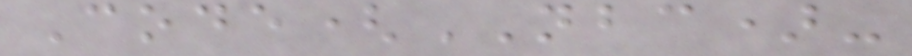Code(NBC)-
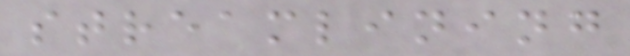streamlining
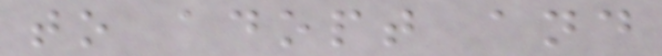to adopt and
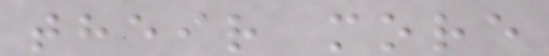their more
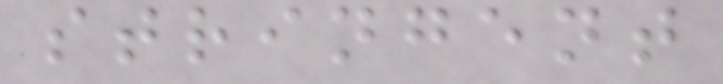stringent
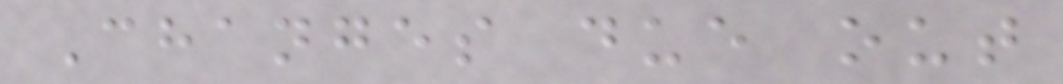Changes due out
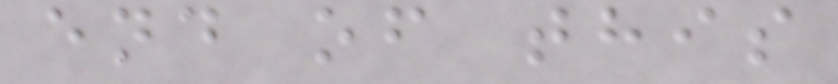end of this
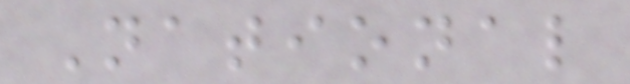National
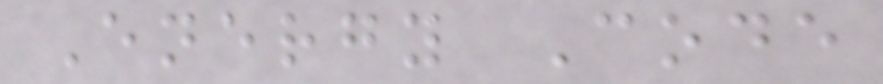Energy Code
